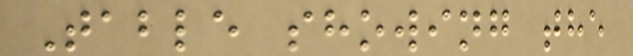Table showing the
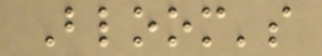Bloom's
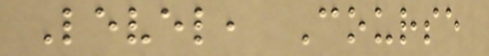Level, Course
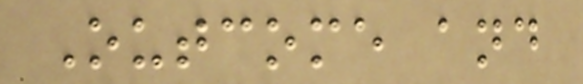Outcome and
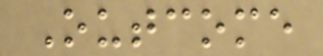Outcome
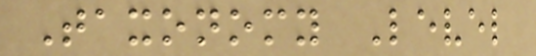Taxonomy Level
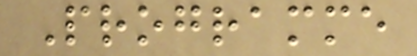Programme
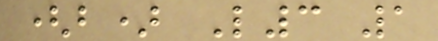(b) L3 1
